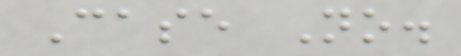Case No.
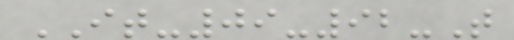IT-09-92-T
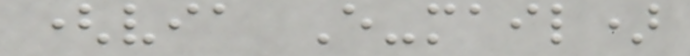(via E-mail)
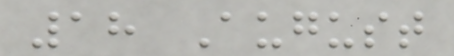18 August
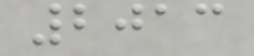2013
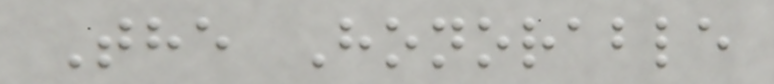The Honorable
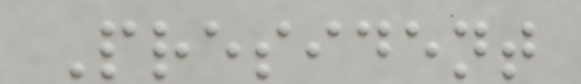President
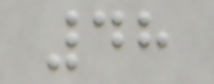48
